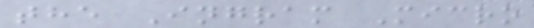the Ingram Micro
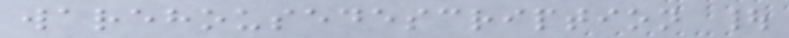warehousedescription |
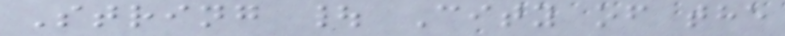String | City of the
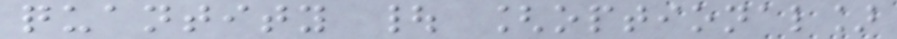quantity | [optional]
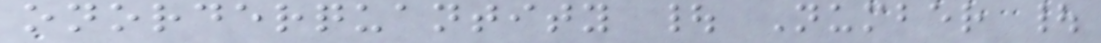onorderquantity | Number |
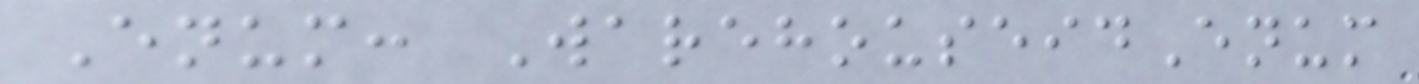Enum: WarehouseidEnum
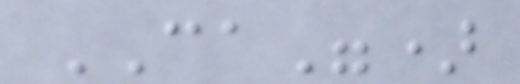CA")
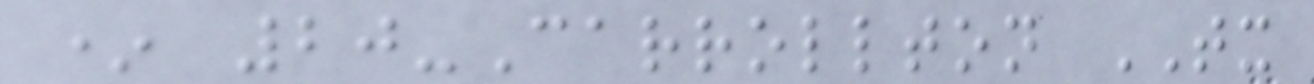* 20-Carrollton TX
